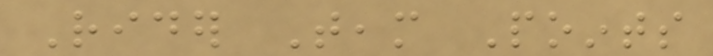Rider Team Points
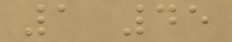1 45
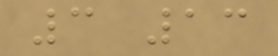3 13
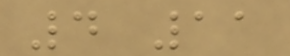4 11
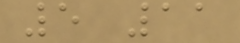5 11
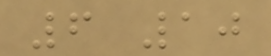6 10
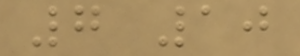7 10
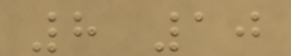8 10
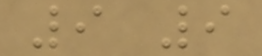9 9
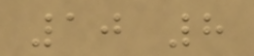10 8
